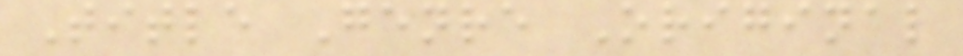Title Genre Original
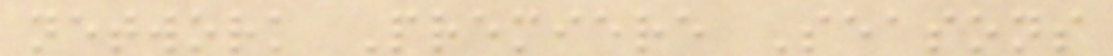network Premiere Seasons
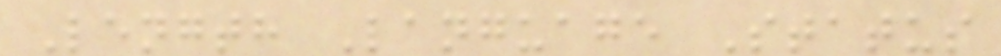Length Language Status
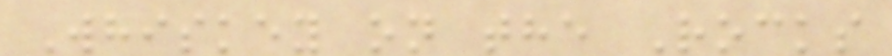Whiskey on the Rocks
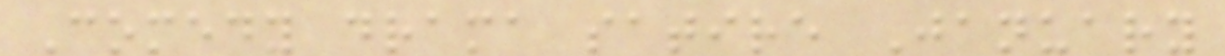Comedy drama satire January
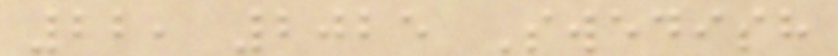22, 2025 Swedish
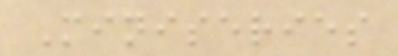Miniseries
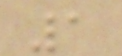1
